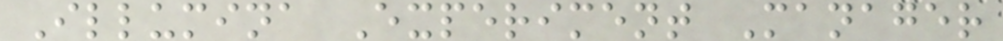Illumina Experiment Manager
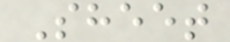Sheet
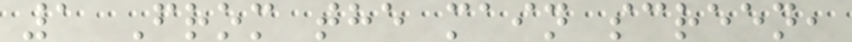1 From the main screen,
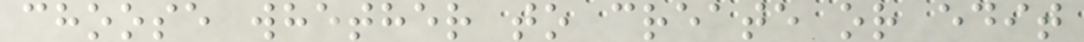choose whether to create or edit
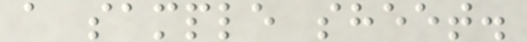a sample sheet.
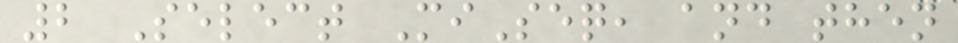2 Select MiSeq, and then
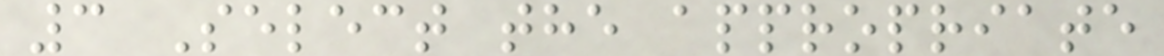3 Select the appropriate
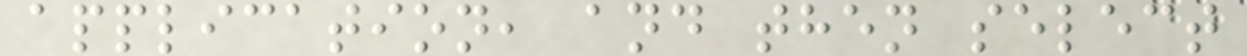application, and then select
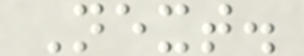Next.
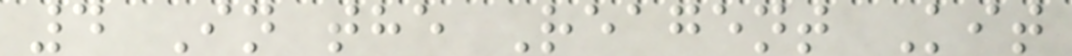4 In the Reagent Kit
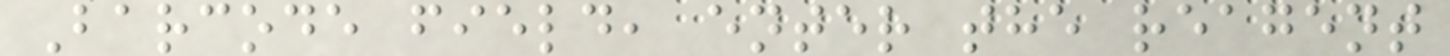Barcode field, enter the reagent
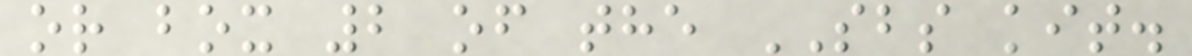or box 2 of the SBS kit.
